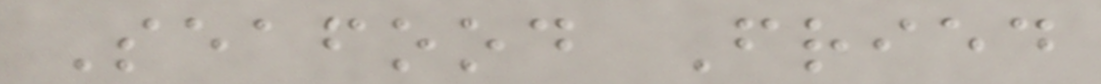Seafood Fried
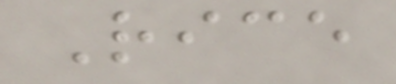Rice
